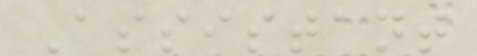Assistant
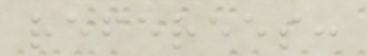referees:
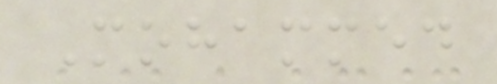Mohammed
